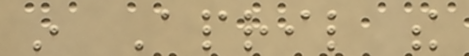in April the
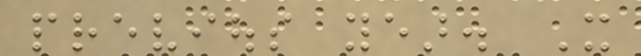previous year. It
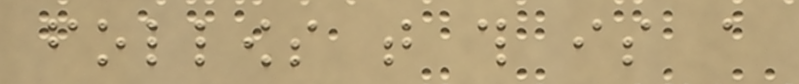follows that this is a
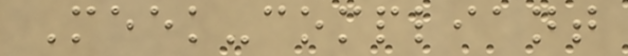Meek-compliant
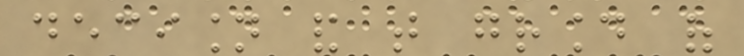decision and that ground of
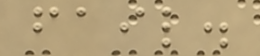fail.
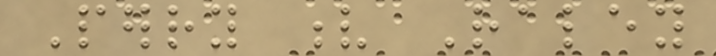Perry v Raley
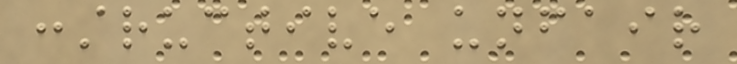constructive unfair
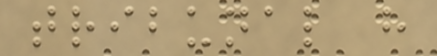tribunal have
